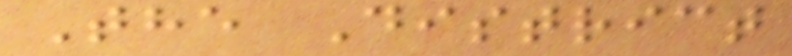The District
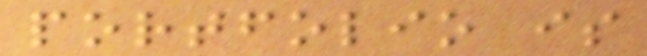portfolio is
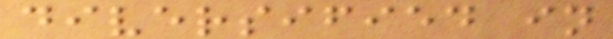diversified in
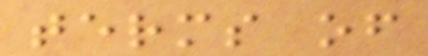terms of
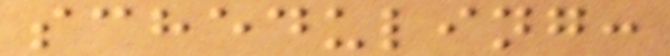scheduling:
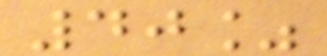40%
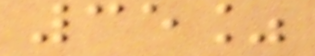35%
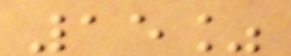15%
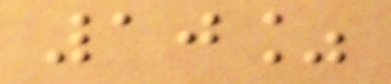10%
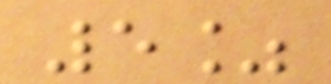5%
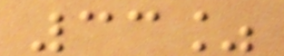33%
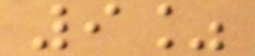9%
